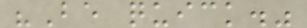"Be quick."
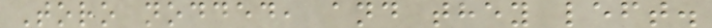Toro nodded, and they left.
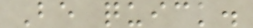Be quick.
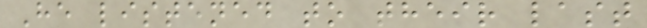He listened to their last
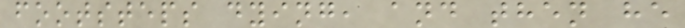footsteps dying, and then he
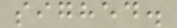sighed.
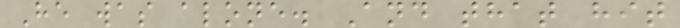He was alone. And that hit
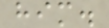him.
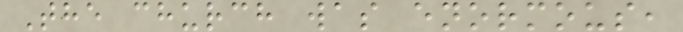The church was enormous,
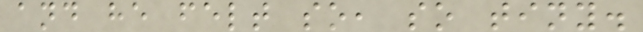and he felt so, so tiny.
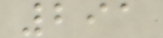291
